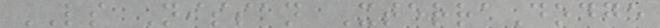LS Nissan XterraDodge
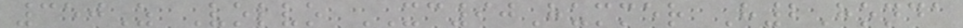350Z Volvo XC90Hummer H2Honda
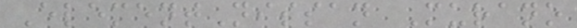ElementNissan Murano
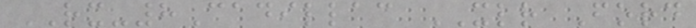RX-8Cadillac XLR Ford
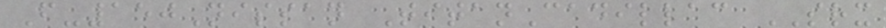F-150Nissan TitanCadillac SRX
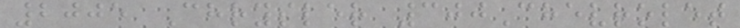2005 Chrysler 300Chevrolet
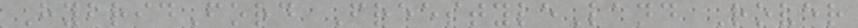HybridFord FreestyleLand Rover
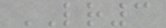LR3
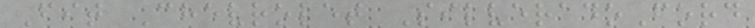Fit Chevrolet SilveradoFord
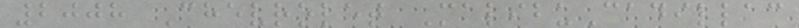2008 Chevrolet MalibuCadillac
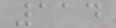114
